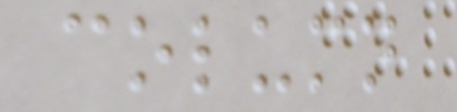column
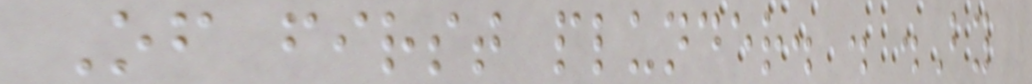Of first plunder. . .By
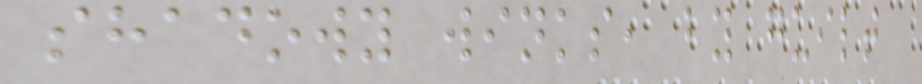shadowy winks, by guilt
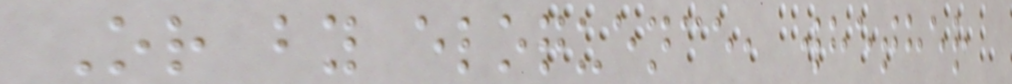Or by eloquence, whether
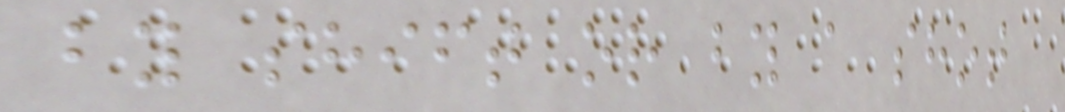by shift or by a shot
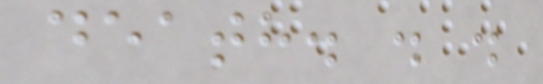death. . .
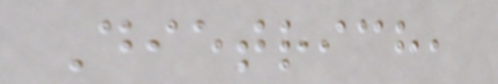Dietrich,
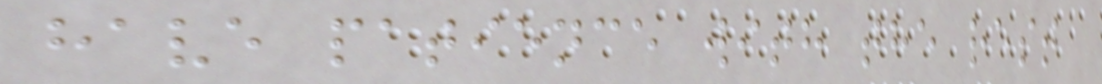have patience with the rest
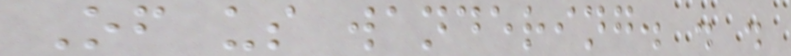Of us wandering. . .
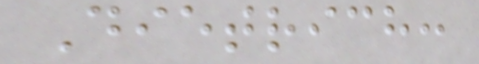Dietrich:
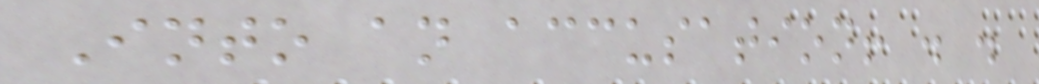Into an accusation! . .
